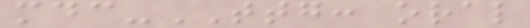mdc-TTG: oral
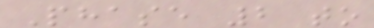Phase 2 to
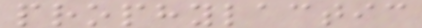prophylactic
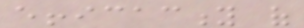efficacity of
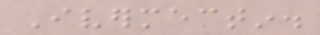Ivermectin.
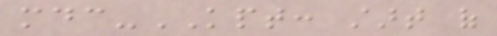mdc-KPT: start of
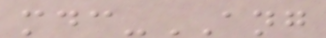mdc-ANG
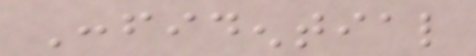Confidential
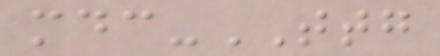mdc-TTG
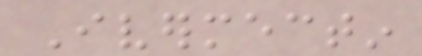Ivermectin
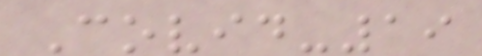Covid-19
